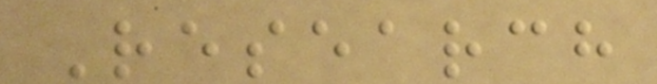Research
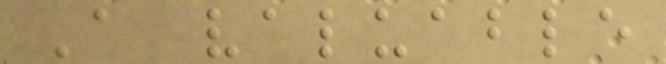A valuable
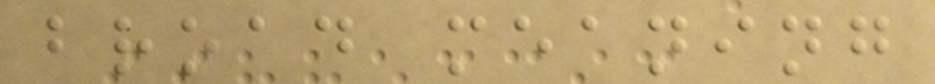broad meaning
